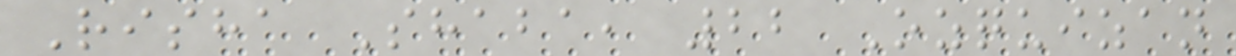Risha Shaba, 22 Ozquizan
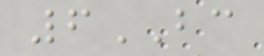6BC
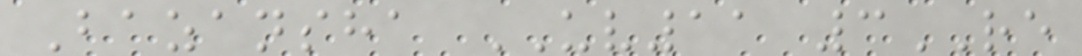Bazansha UV11 3RE
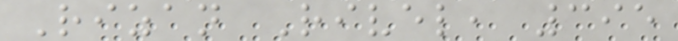Rizan Rivel, 395
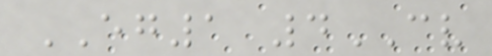EG1 4CV
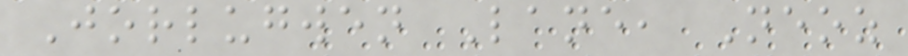Jorlugwen Lane, Neoz
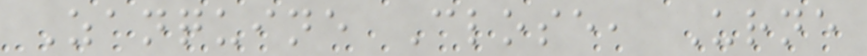Zanquine Close, Urne
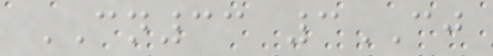CN33 3CJ
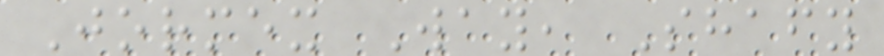Jormex Way, Shafy
